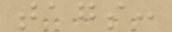tags:
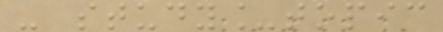- study_topic
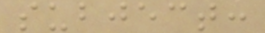subject:
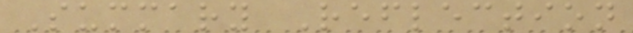Summary Reflection
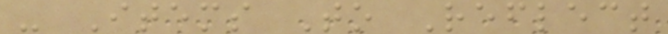- Items To Reflect
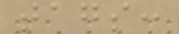tags:
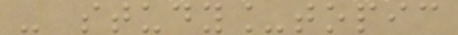- study_topic
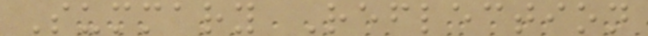Summary Reflection
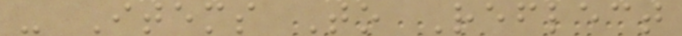- Items To Reflect
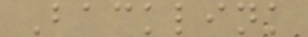Backlink
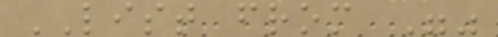LIST from ""
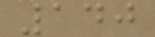140
